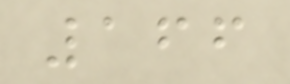166
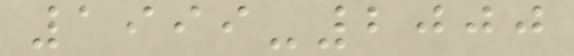1999-2000
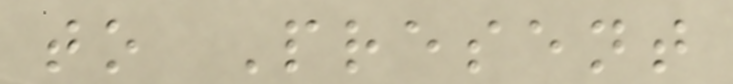to Present
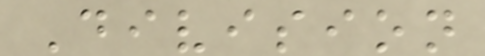Division
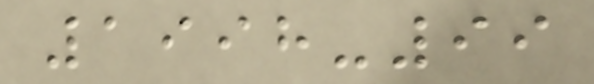1998-99
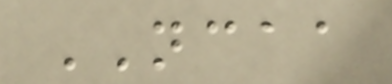NCAA
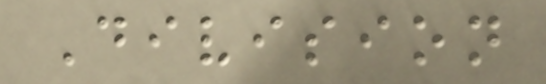Division
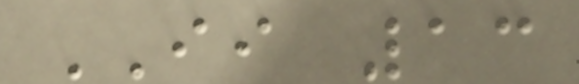II 13
